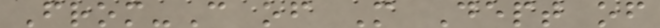From-C of M Dept of
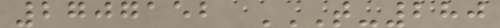2707152 T-280
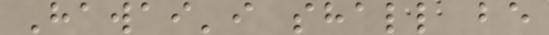Hawai'i shall be
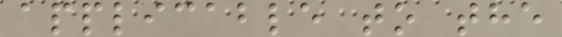applicable to the
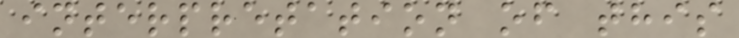interpretation of this
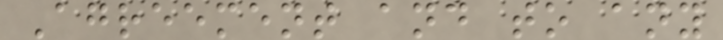Agreement and to any
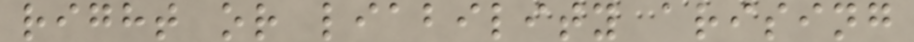right or liability arising
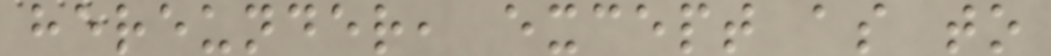hereunder, except as to
